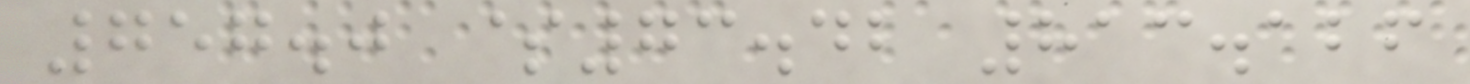757.0 $73.42 813.126
